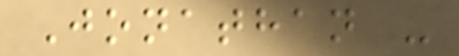Jonathan -
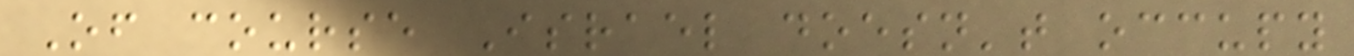Of course Israel doesn't occupy
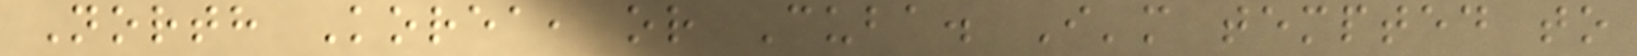North Korea, or Cuba. I'm tempted to
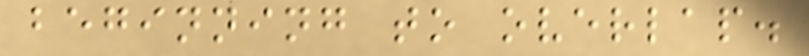beginning to overlap.
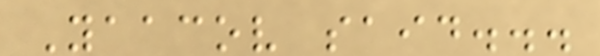Yaacov said...
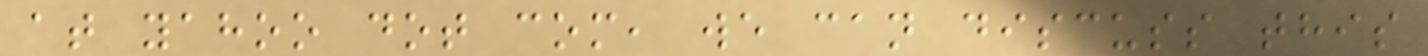at yahoo dot com, we can discuss this
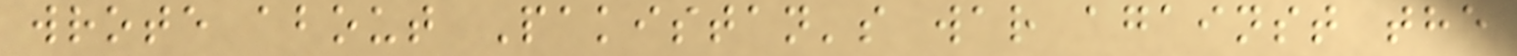wrote about Pakistan's war against the
